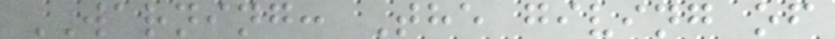WARNING: The giving of
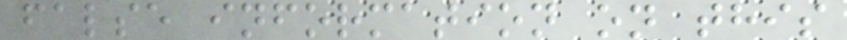false information on this
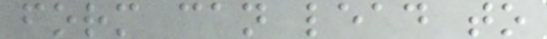form can lead to
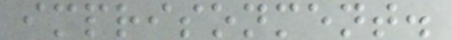imprisonment.
